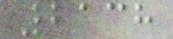2138
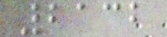2132
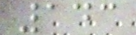143
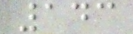143
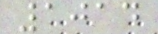1014
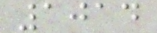1014
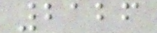2126
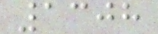1308
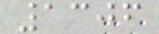1306
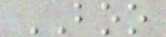BOO
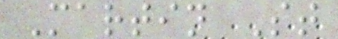Martin St
